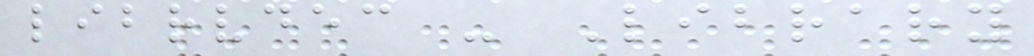librvdec - Library
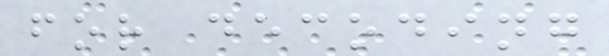for decoding
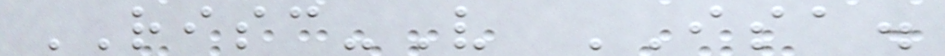RISC-V ISA.
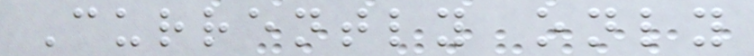Currently only
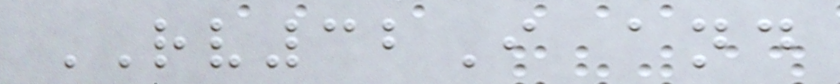RV32I and
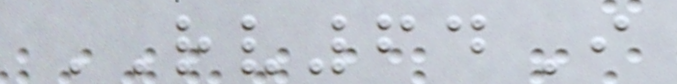RV64I
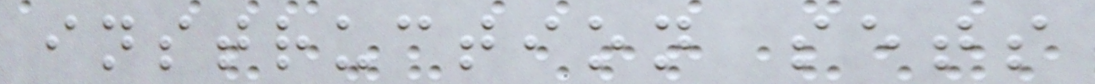instruction sets
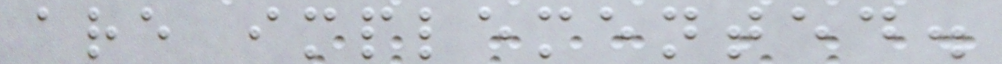are implemented.
